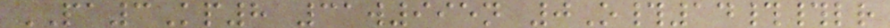PA3Kp8 31w995n 0O#14##lr
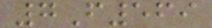7F569
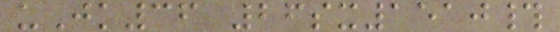uJk36 26sx1510#
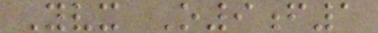Yvx O9f1
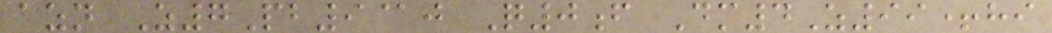azn Z7Pb9@j Q0f Dm4Z99+hi
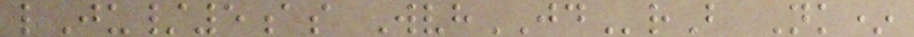lJu/5as WvhJDrB Nk*
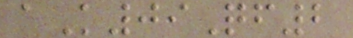aK09Qf2
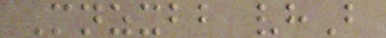Mnzxbb vhB
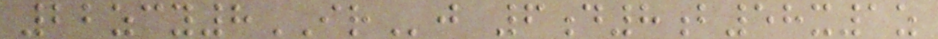22zcy8IRj 6d8b58x1z
